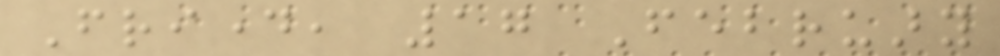Friday, 17 February
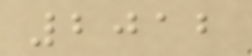2012
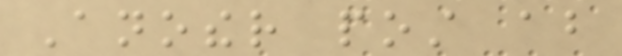Another post about
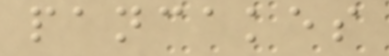pancakes
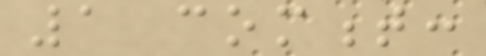1 comment:
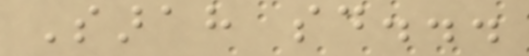Sarah said...
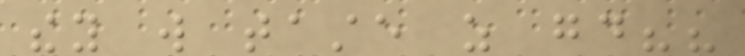they will taste as good??
